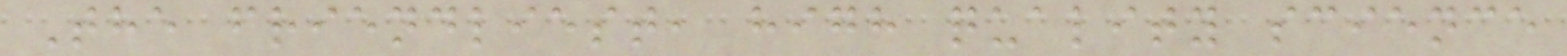The friendliest, high quality science
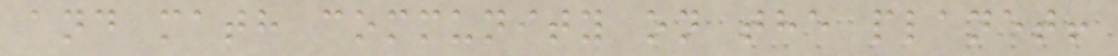and math community on the planet!
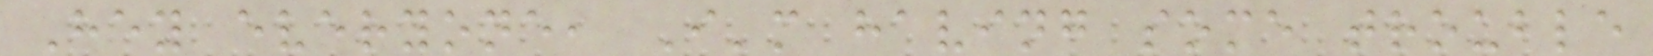Hey everyone, I'm having some trouble
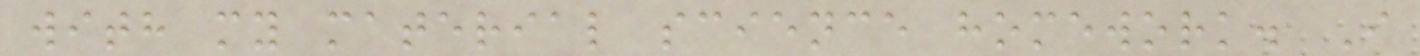with my material science homework. I
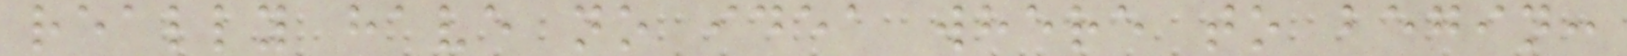really have no idea where to begin:
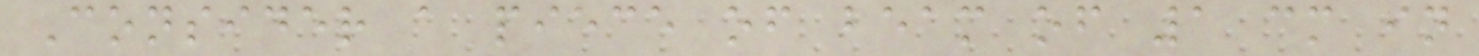Consider a piece of beam of 1 cm in
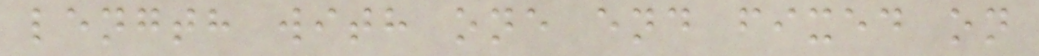length with one end fixed on
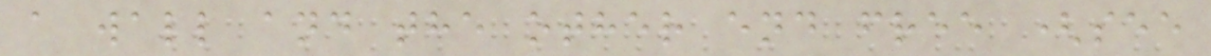a wall and the other end free (see
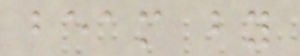beam by
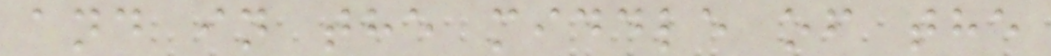and in the middle of the
